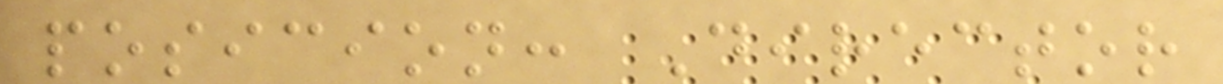posicion: Director
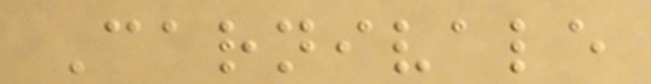Carnivale
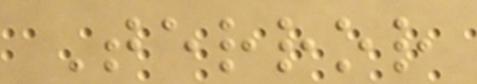Terror
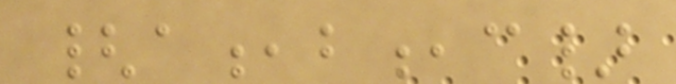{a,b,c}
